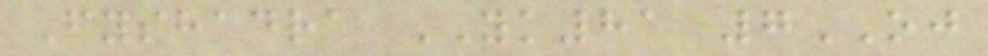Fyshadra YK81 7OJ
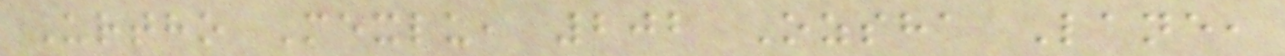Urtho Mexlu, 202 Ozsha Lane,
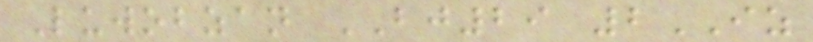Luwobzan BJ29 2IZ
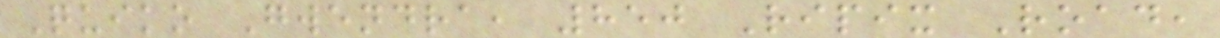Quiko Gwendra, 850 Ripix Road,
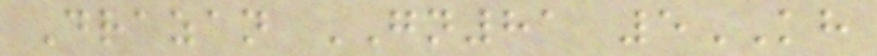Drazan GN81 5KH
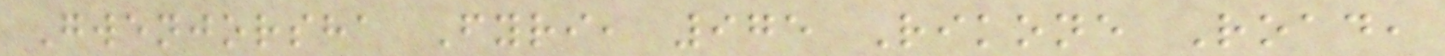Gwenjorsha Fyri, 975 Rikone Road,
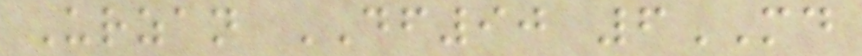Urzan DF90 6MD
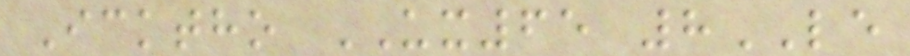Icktho UX65 8LE
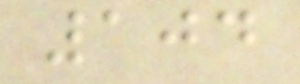104
